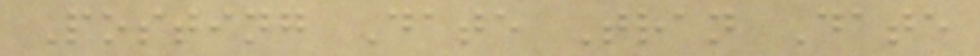Posting Date Tran Date
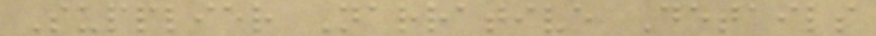Supplier Narrative Details
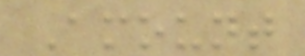Amount
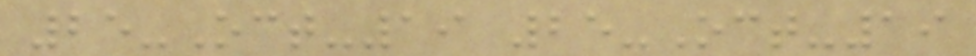25-Oct-19 25-Oct-19
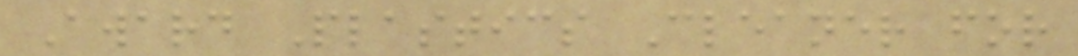Award Plastics Cleaner for
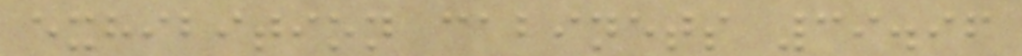exhibition cabinets 39.96
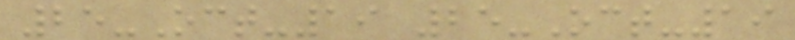25-Oct-19 25-Oct-19
